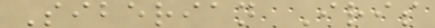Siberian Iris
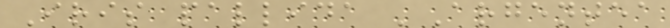Iris pallida 'Argentea
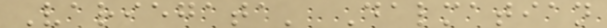Variegata' Dalmatian
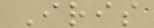Iris
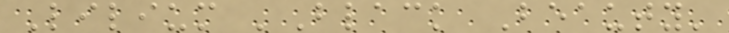Lilium 'Black Beauty'
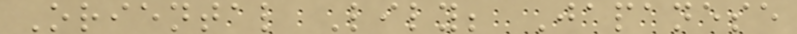Oriental Lily; Japanese
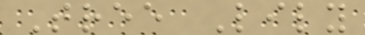Tree Lily
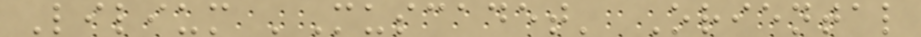Lilium 'Muscadet' Oriental
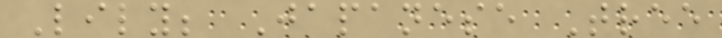Lily; Japanese Tree
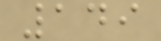149
